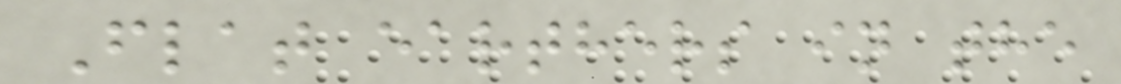Flat earthers in the
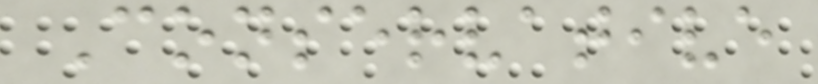Conservative
